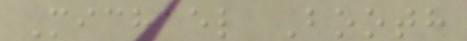Michael Booth
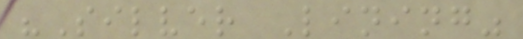"Silver Lining"
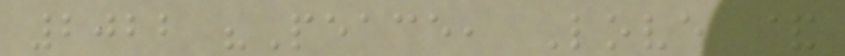2022 "Peace, Love &
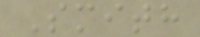Smith
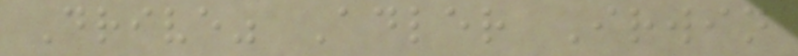Drive" Adler Irwin
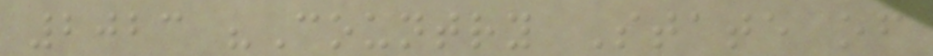2023 "Country State of
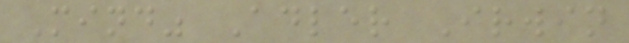Mind" Adler Irwin
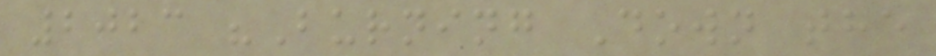2023 "Burning Down the
